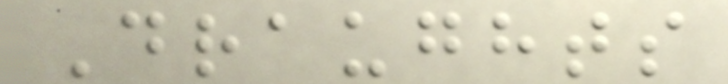Draughts
